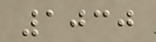1030
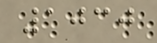1030
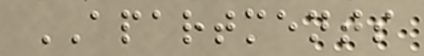APARTMENTS
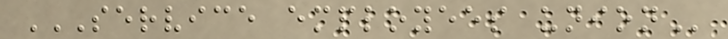SERVICE EMPLOYEES UNION
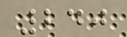240
